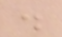.
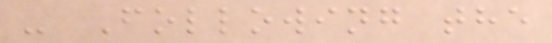- Following the
